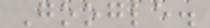Google.
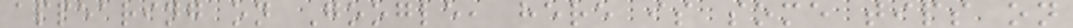appearing on Google, here is some tips on
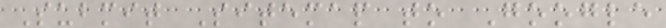Submit Sitemap to Google
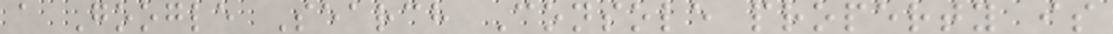a Google Search Console property is
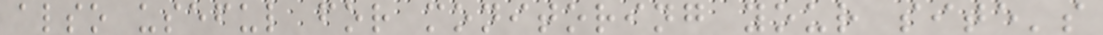also useful for monitoring your site's
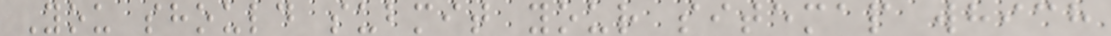You should submit your sitemap which
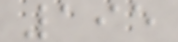195
